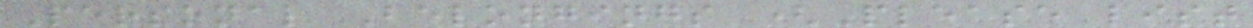Personal Belongings (Please list
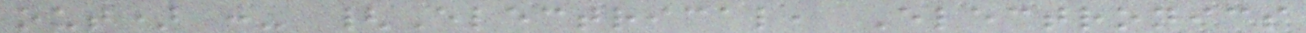out) :- {Electrical, Electronics
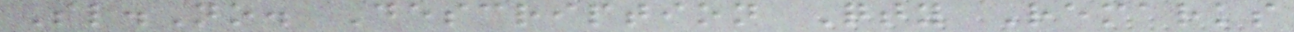Sl.No. Description Qty Remarks
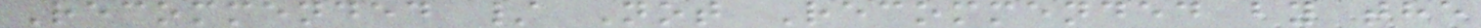Recommended / Not Recommended by the
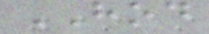HOD
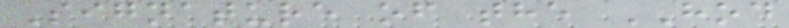Signature of the HOD
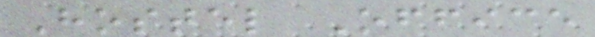Hostel Office
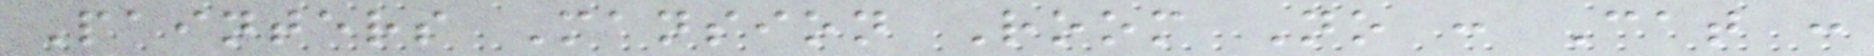Painters Mansion Room No : Cat :
